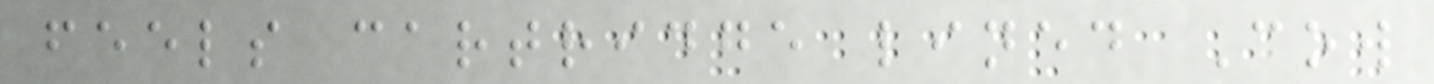feels cartridge lined Cow
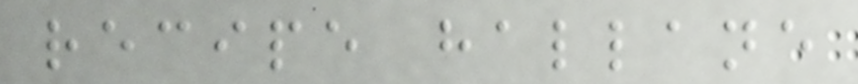recipe hallane
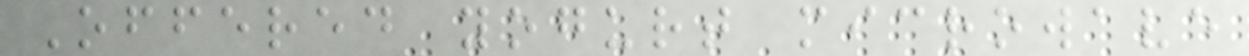Offered yogurt microwave
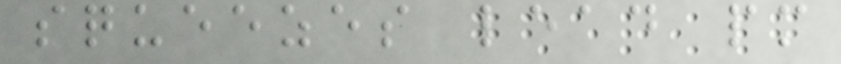squeezes lead pm
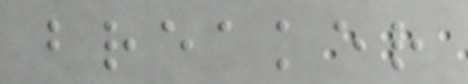breaker
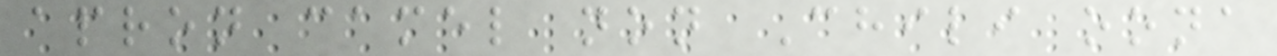apron camel non Chili oona
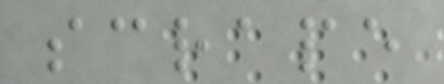scrape
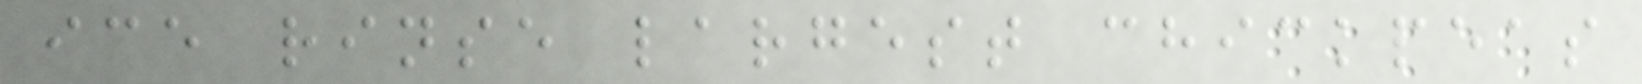ice rinse largest chickpeas
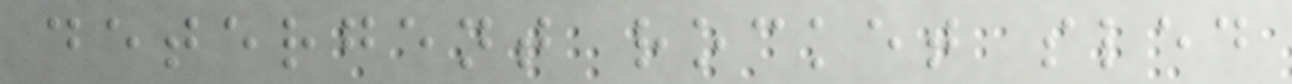detergent rocket sled
